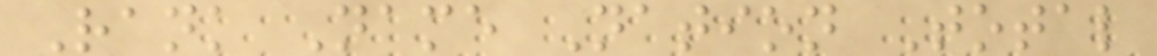Rank Name Nation Total
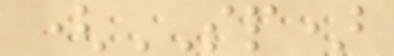(SP)
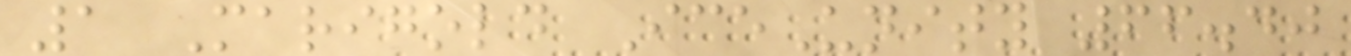1 Marigold IceUnity 66.40
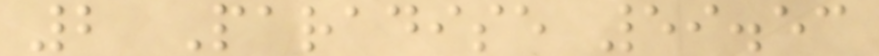2 Paradise 59.53
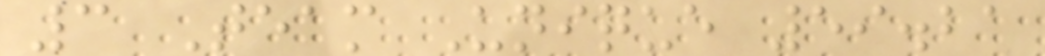3 Team Unique 59.21
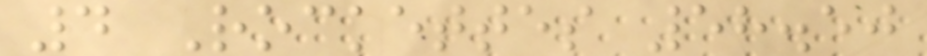4 Rockettes 58.50
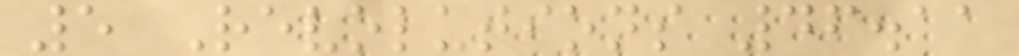5 Revolutions 46.11
